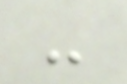-
